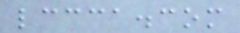lccca.com
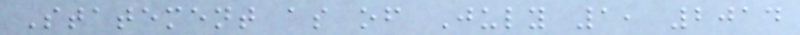Statement as of July 1, 2014
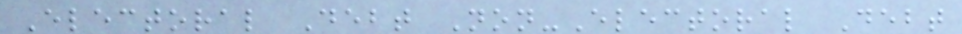Electoral Debt Non-Electoral Debt
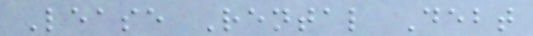Lease Rental Debt
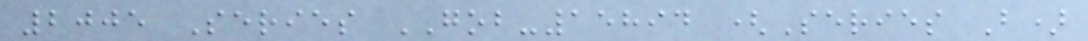2005 Series GOB-15894 (Series B)
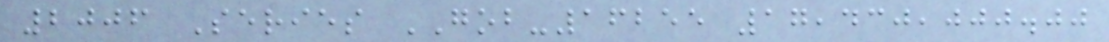2006 Series GOB-16255 17,430,000.00
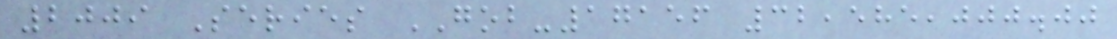2009 Series GOB-17156 32,585,000.00
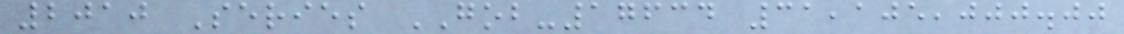2010 Series GOB-17634 31,105,000.00
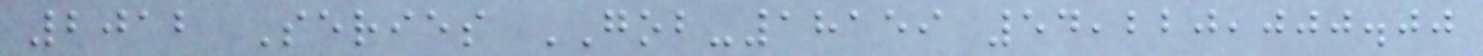2012 Series GOB-18159 54,220,000.00
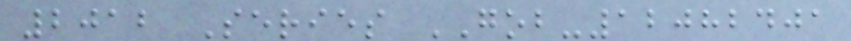2012 Series GOB-12082401
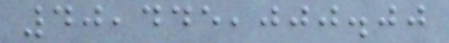40,445,000.00
